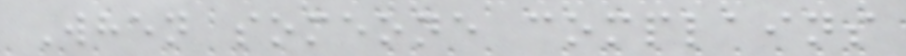When someone complains
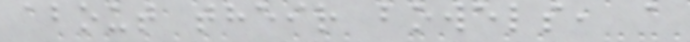about their bowels, a
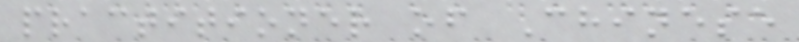practitioner of Chinese
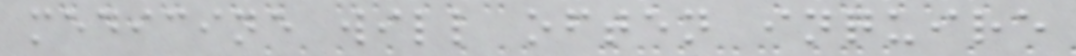medicine will often inquire
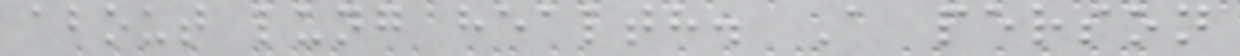about lung health. A person
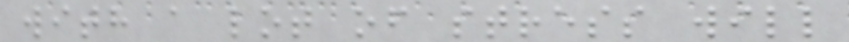with a lot of stress will
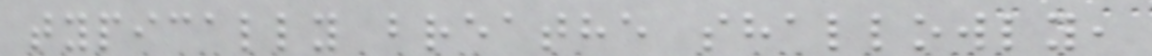typically breathe shallowly,
